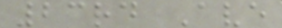23rd Ave
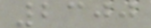2300
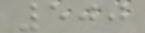500
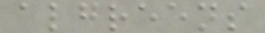algreens
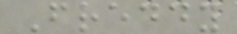Freddy
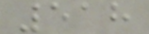518
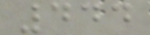444
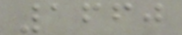1660
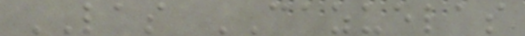LAS CAZUELAS
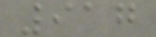917
